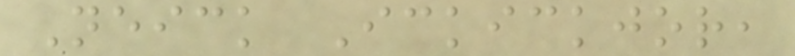Neick Ickickjor,
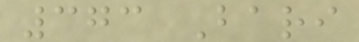373 Bari
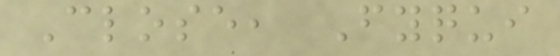Close, Fyqui
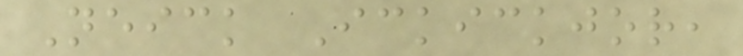Neick Ickickjor,
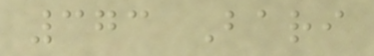373 Bari
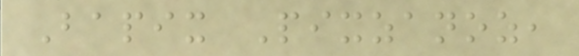Bapix Pixzanoz,
